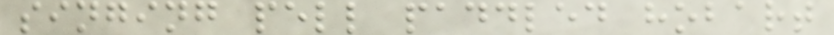singing pell paddled hobart
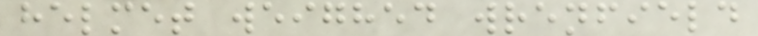helmet weighed wrenfield
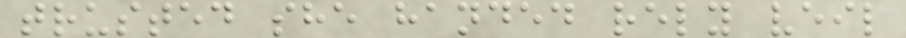trusted she handed rely veil
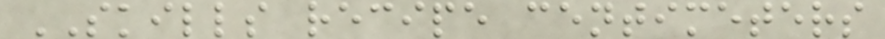SKILLS recipe centimeters
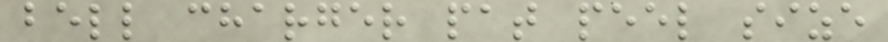bell charger pat peel size
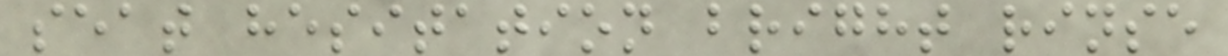seat hesitation bright rinse
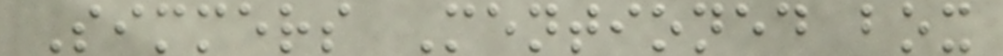Simmers Mentioned box
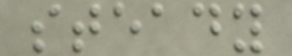steady
